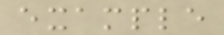example
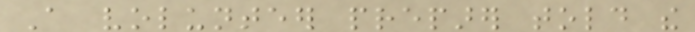A volunteer preparer told the
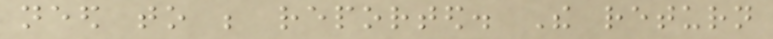need to be reported. The return
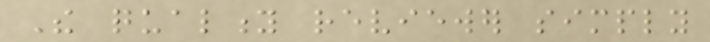The quality reviewer simply
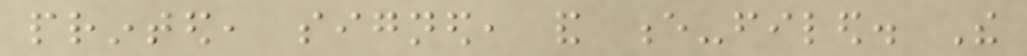printed, signed, and e-filed. The
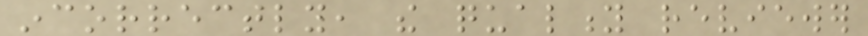incorrectly, the quality reviewer
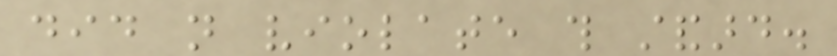did not violate this standard.
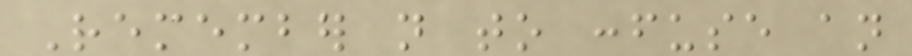Remember not to confuse an
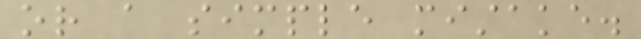or a simple mistake.
